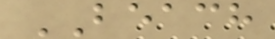BEACH
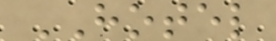HOTEL
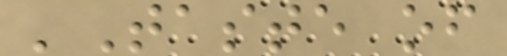'Taste of
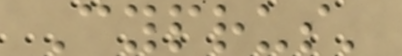Cyprus'
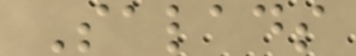Salads
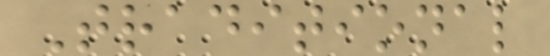Traditional
